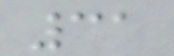31
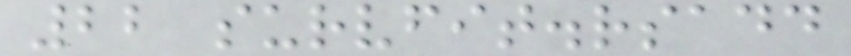22 survfit.rsadd
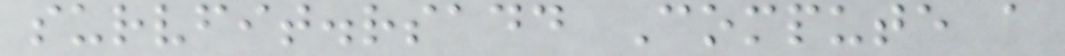survfit.rsadd Compute a
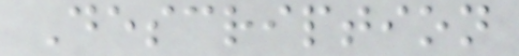Description
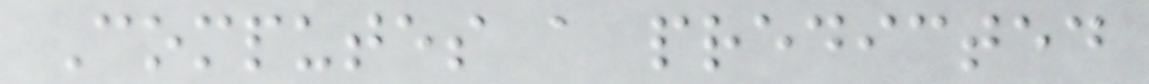Computes a predicted
